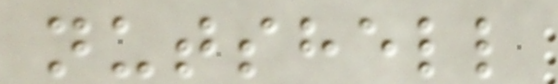nutshell
